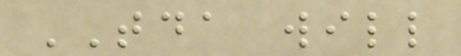TDA will
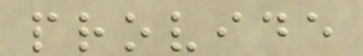provide
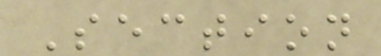Section
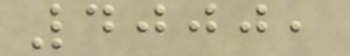4000,
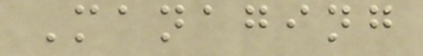Managing
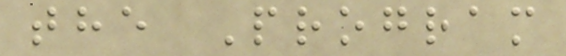the Program
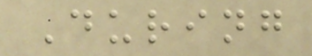During
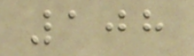108
